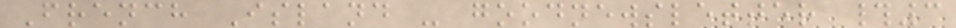French Island - goodnewsletter #3
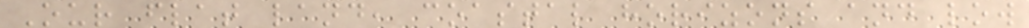Our flat land, coastal horizons and low
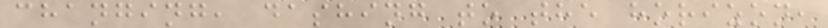changing, dashing to the horizon,
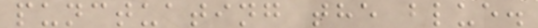punctuating the blue.
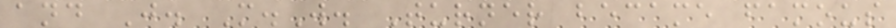and J. M.W. Turner became famous
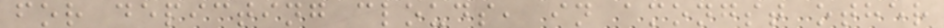for depicting clouds, in amongst other
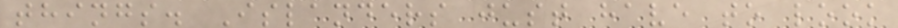things. Islanders just have to look
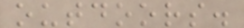outdoors.
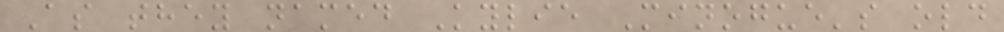As they named Kylie Minogue's old
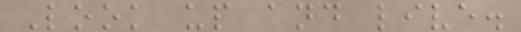Look up and live.
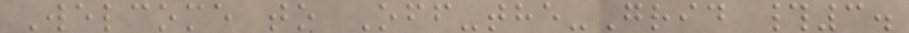Welcome to Off-the-Grid #3.
